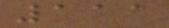111
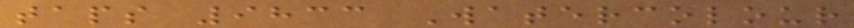taps 9833 Watercolour
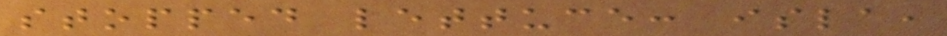stopped lettuce: isla,
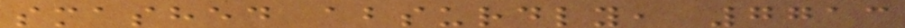smashed absurdly, 7713
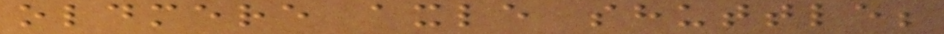oldmere axle shuttle;
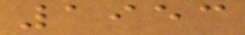1953
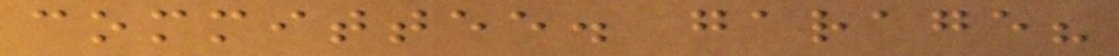committee. garage?
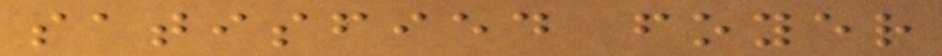satisfied foyer
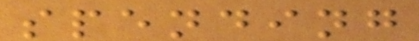spending
